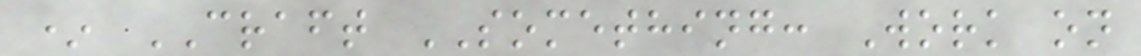* CRAFT SOMETHING: Work on
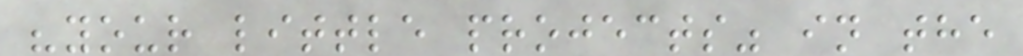"your little projects" in the
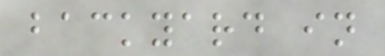backyard in
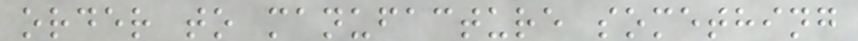order to manufacture something
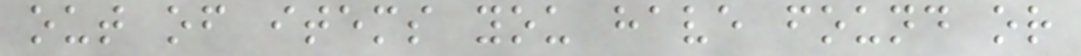out of items you have found or
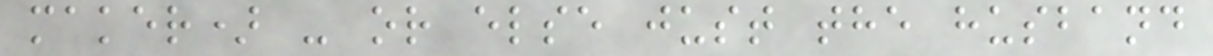maker) - or else just the husband
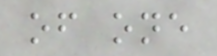of one
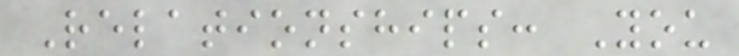Relationships: You
